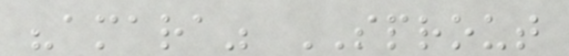"amara" SPROUT
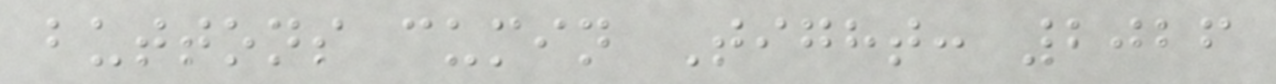buttons cumin Tight: 2026
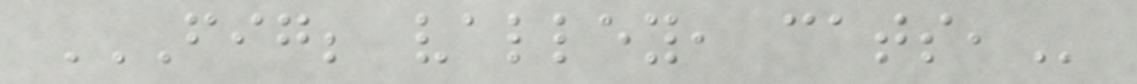FIG; VALLEY, CATS,
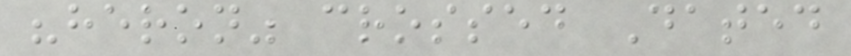"heron" crossed Dated
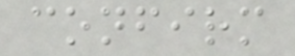confirm
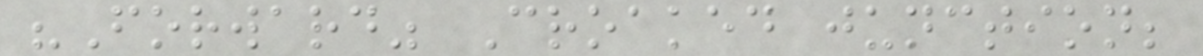"Forward" Croaked junction;
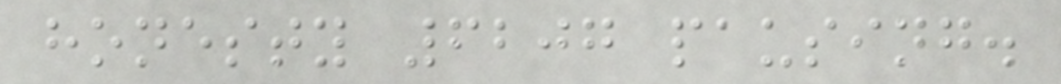honesty 6207 pausing.
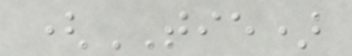(TIE)
